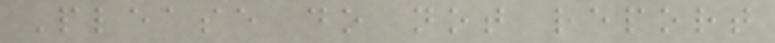Please do not report
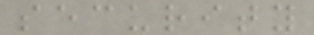security
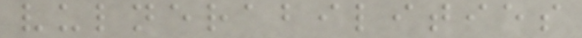vulnerabilities
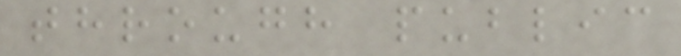through public
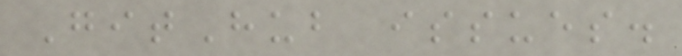GitHub issues.
